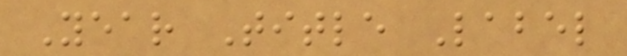Year Title Label
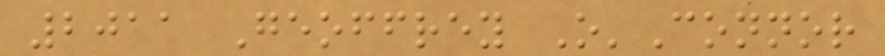2011 Geoffrey O'Connor
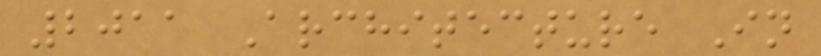2011 Architecture In
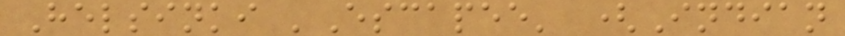Helsinki 'Escapee' (Indian
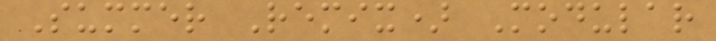Summer Remix) Modular
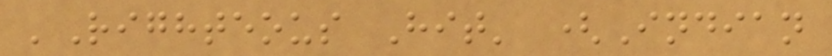'Righteous Hit' (Indian
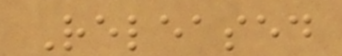Released
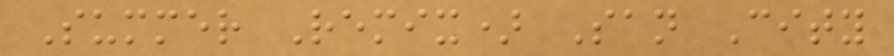Summer Remix) San City
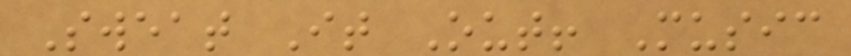Sweat It Out! Music
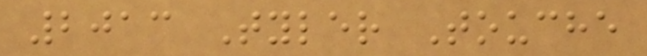2013 Tyler Touche
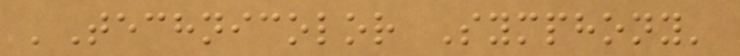'Technicolor Symphony'
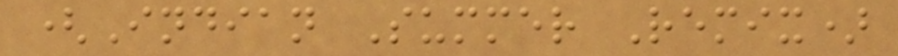(Indian Summer Remix)
